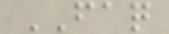FAQ
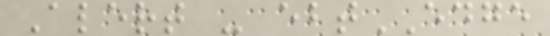Alert - ebtEDGE
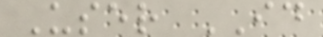User ID
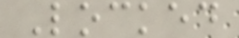Locked
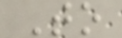To
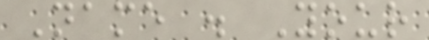Name . Your
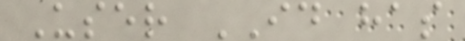User ID has
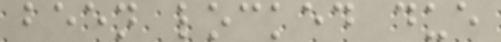been locked due
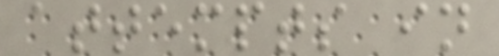attempts in
